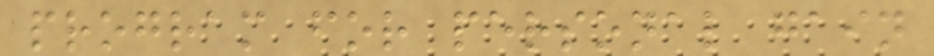program for personal gain
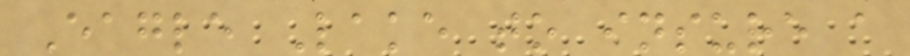Eagle Lake to insure a
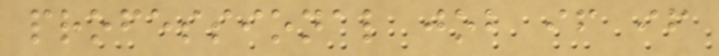professional job if if
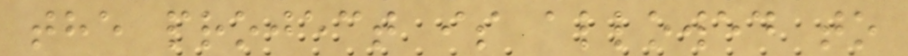the project is allowed to
